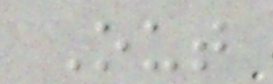Out
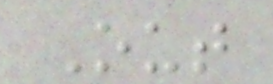Out
